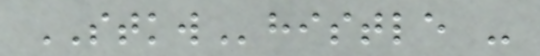STKWhistle -
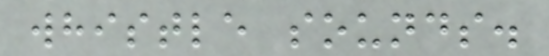whistle sounds.
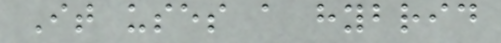It uses a hybrid
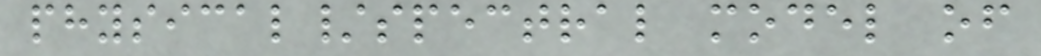physical/spectral model of
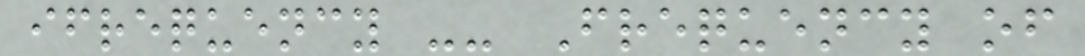ifrequency -- Frequency of
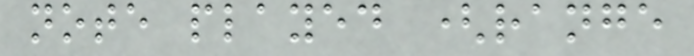note played (range
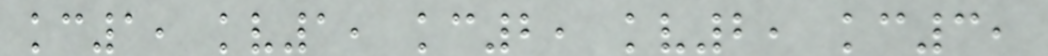kc1, kv1, kc2, kv2, kc3,
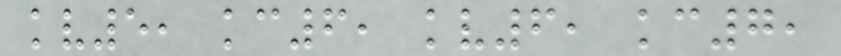kv5, kc6, kv6, kc7,
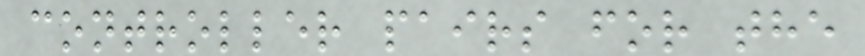controller pairs for the
